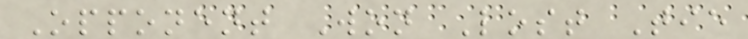Opponent Won Lost Tie
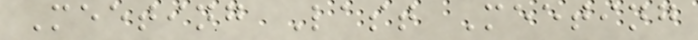Meeting Last Meeting
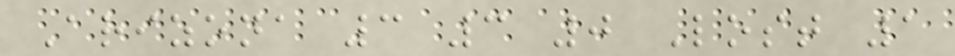Arizona 3 3 0 Lost 1
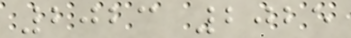2023 2025
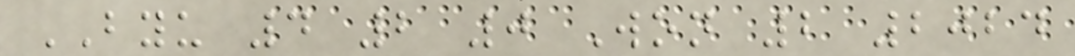BYU 4 2 0 Won 2 2024
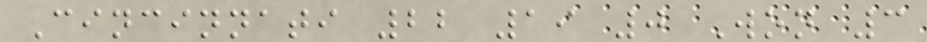Cincinnati 22 19 0 Won 3
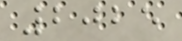2025
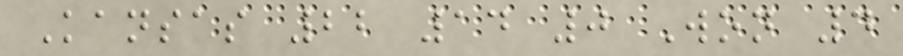Kansas 22 14 0 Won 4
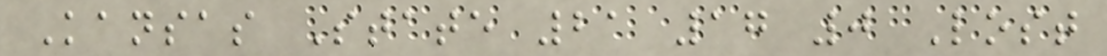Kansas State 21 17 0 Lost
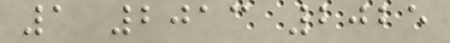1 2013 2025
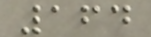164
